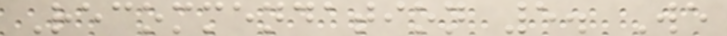Recommendation 5. We
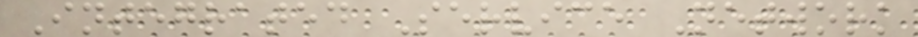Integrated Service Network
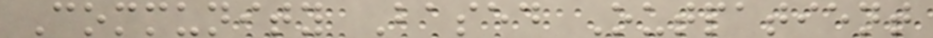Community Based Outpatient
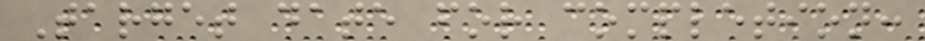Target date for completion:
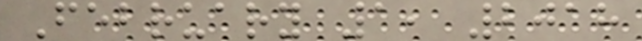February 1, 2018
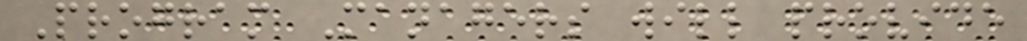Program Managers will provide
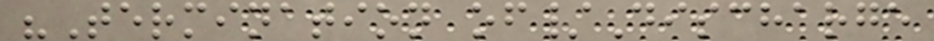"Termination of/Discharge
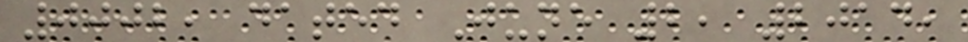0002, dated June 2, 2014,
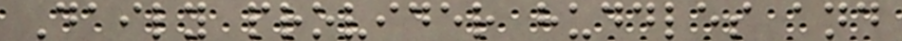Daily provider huddles and
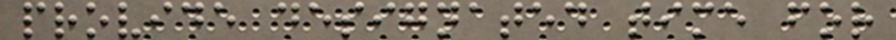provide designated time for
